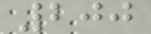200
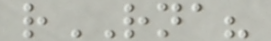rRNA?
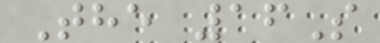The 16S
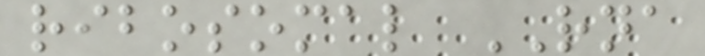ribosomal RNA
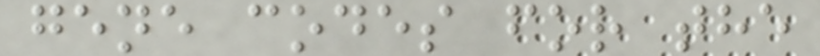gene codes for the
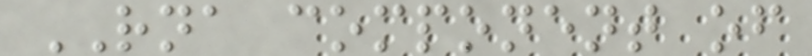RNA component of
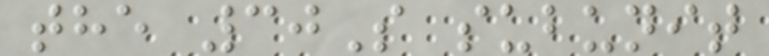the 30S subunit
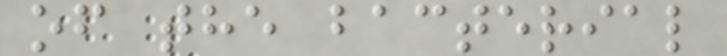of the bacterial
